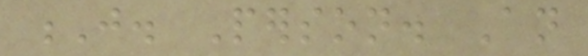J. Person. An
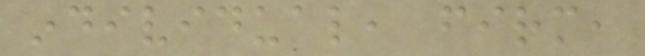individual, firm,
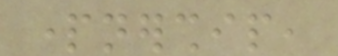partnership,
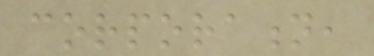corporation,
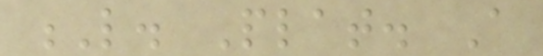L. Plat. A
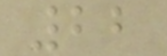22
